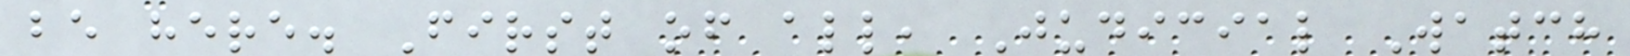be here. First of all, Judicial Watch
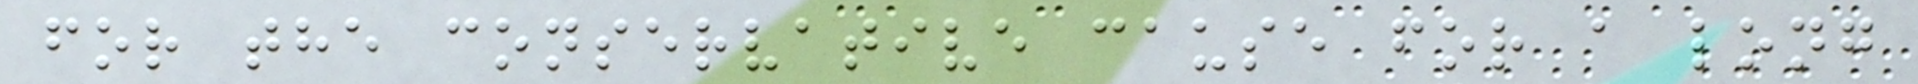for the conservative cause for a long
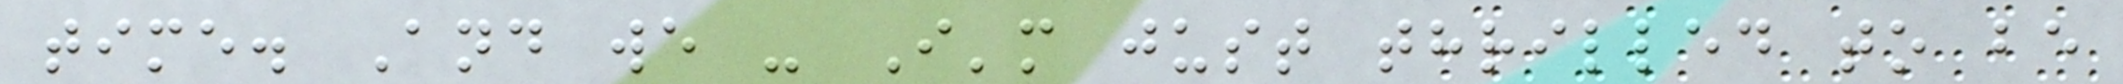time. And we - I'm just thrilled to be
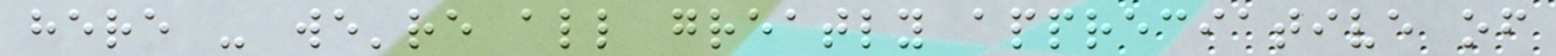here - we're all greatly appreciative of
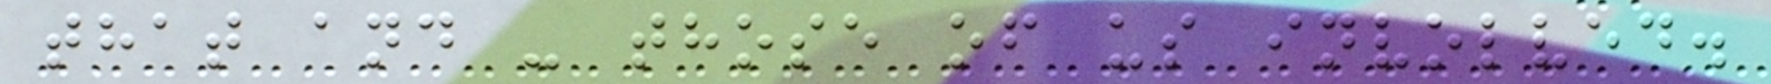that and - those of us involved.
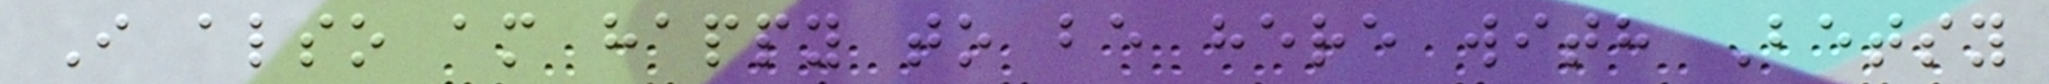I also am happy to be here with Betsy
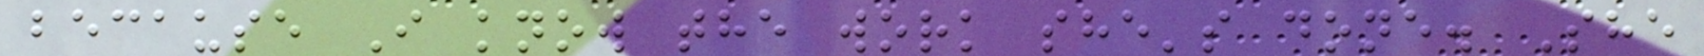because I know the work she's done. She
